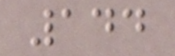144
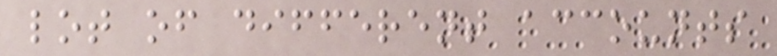lot of different accounts
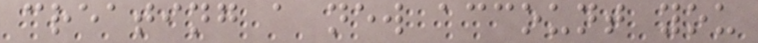creating a new account you
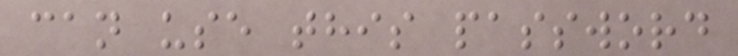can use this password
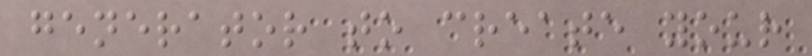generator to create your
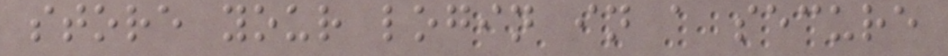store your login in a secure
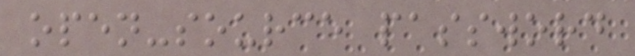open-source password
